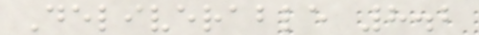Deliverable 8.2
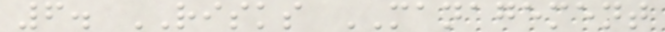6. RISKS MANAGEMENT
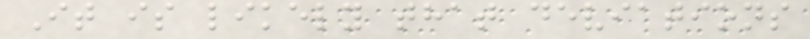It is likely that deviations
